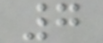7
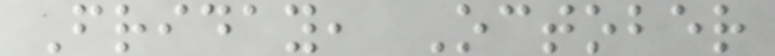Friday, October
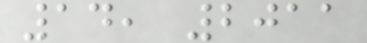14, 2011
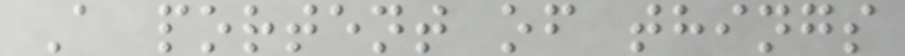A portent of things
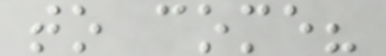to come?
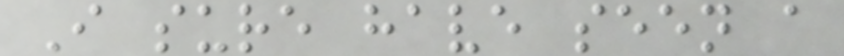I sure have seen a
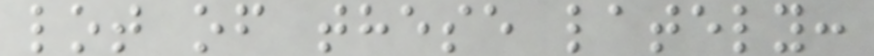lot of these lately:
